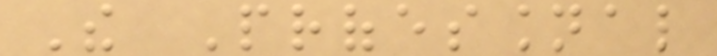The Professional
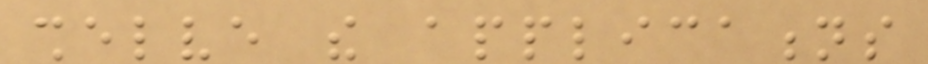shelve the applications
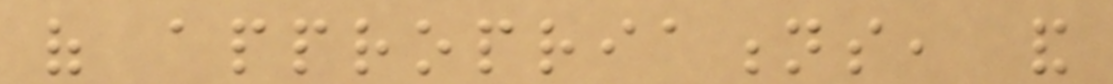of appropriations, and
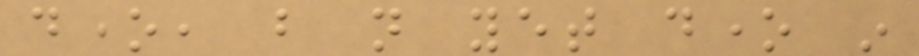done, but not yet done in
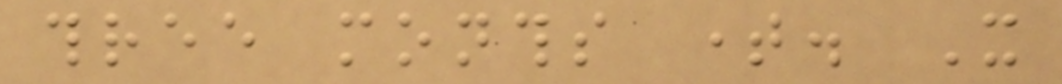three months time. It
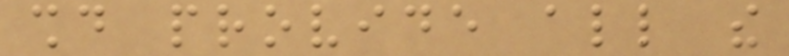should provide all the
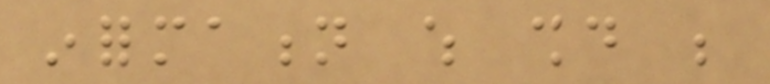information which should be
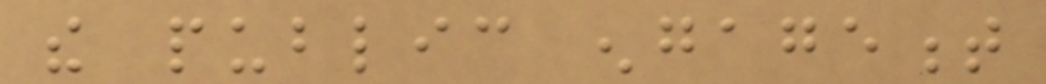the public engagement
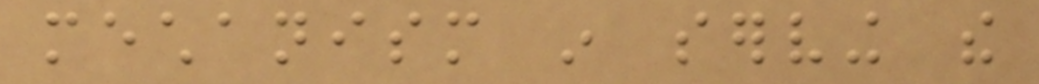mechanism in serving the
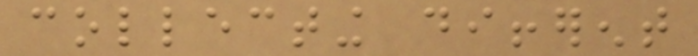collecting different
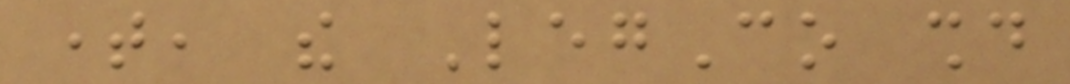time, the LegCo should
